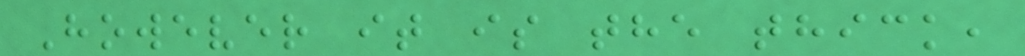However it is the thick,
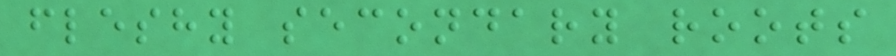fleshy secondary roots
